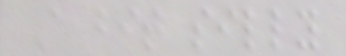A bit silly
